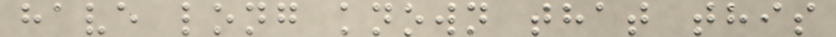have long known that this
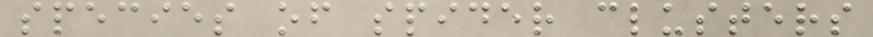species of spider clusters
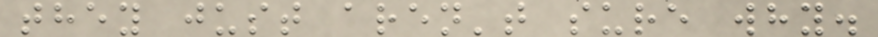they just aren't sure why.
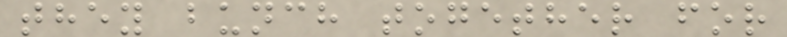they bunch together for
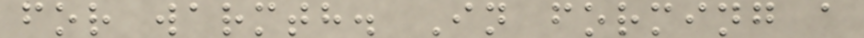for warmth. In forming a
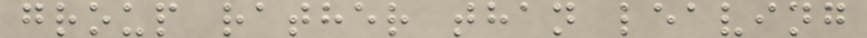group rather than leaving
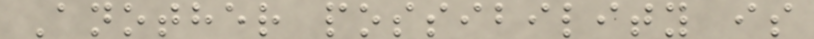Another possibility is
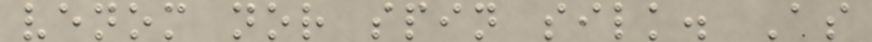venom nor spin silk. As
